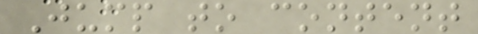Jump to content
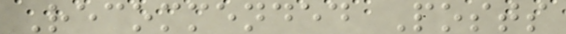Recommended Posts
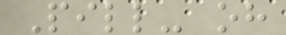Pill- oh
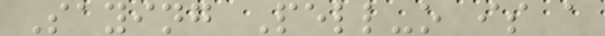Saying Pell-o is a
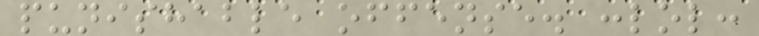punishable offense. :lol:
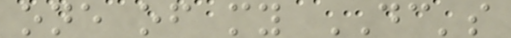one of my DC's
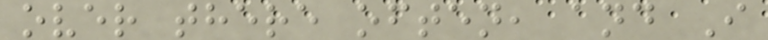over there often, and I
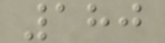180
